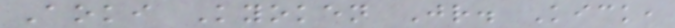Aoki Kyoken Jr. Kick,
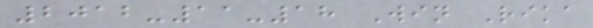2012-11-18 Win Rika
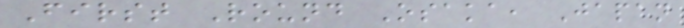First Round Osaka, Japan
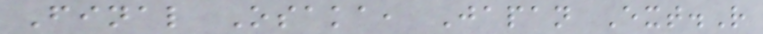Final Osaka, Japan Ext.R
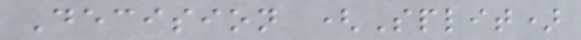Decision (Split)
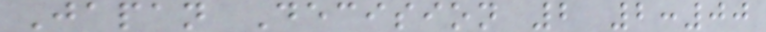Japan Decision 2 2:00
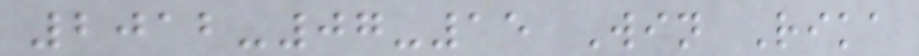2012-07-15 Win Rika
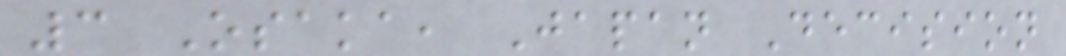3 Osaka, Japan Decision
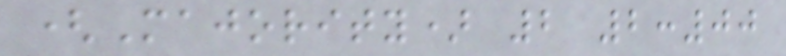(Majority) 2 2:00
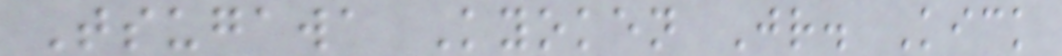Tsugawa Kyoken Jr. Kick
